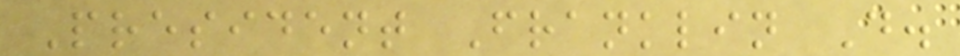President Franklin D.
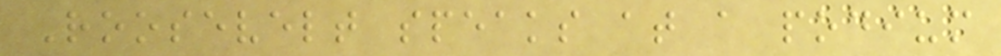Roosevelt speaks at a podium
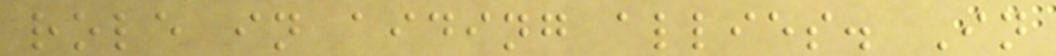role in aiding allies. In
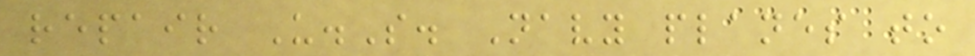repair U.S. Navy planes to
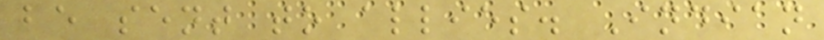be sent to allies. Indian
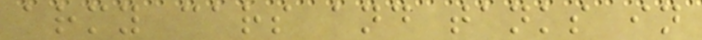army cars and tanks in
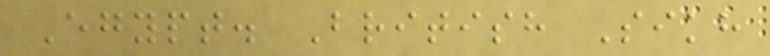Egypt. British Sikh
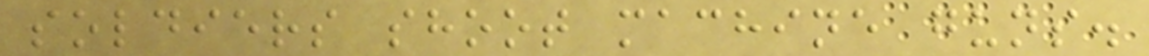soldiers shoot machine guns.
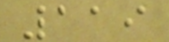119
